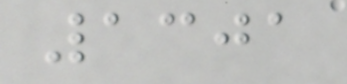1301
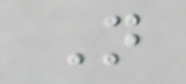N
